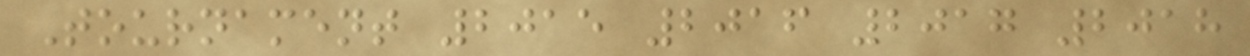Tournament 2015 2016 2017 2018
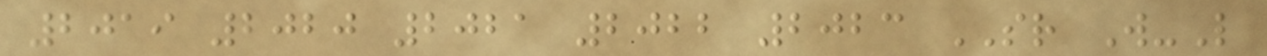2019 2020 2021 2022 2023 SR W-L
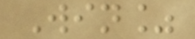Win%
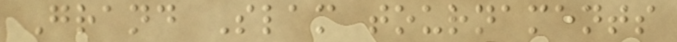Grand Slam tournaments
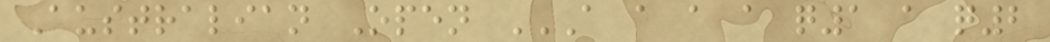Australian Open A A A A Q1 A Q2
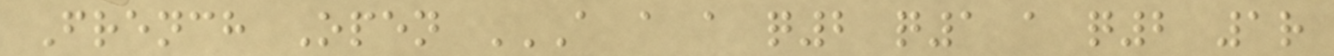French Open A A A Q2 Q1 A Q2 1R
